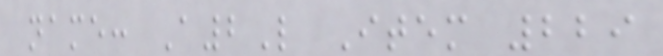name: A2L Item 229
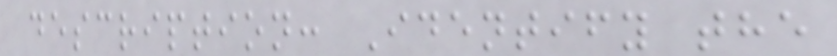description: Identify the
